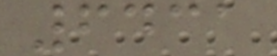6431
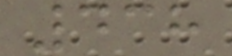438
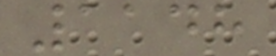1148
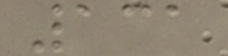131
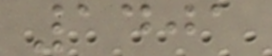1401
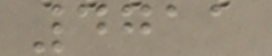4711
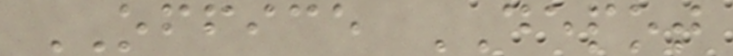OFFICE DEPOT
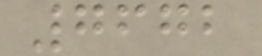7672
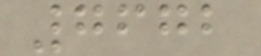7672
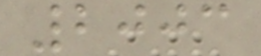2003
